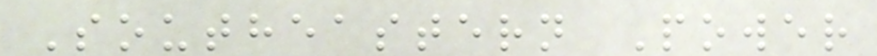Southeastern Power
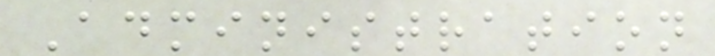Administration
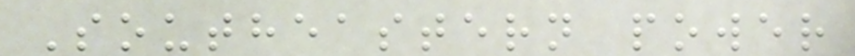Southeastern power
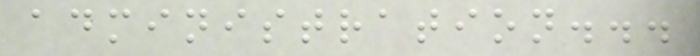administration...
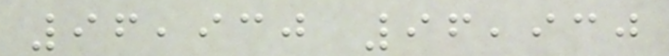96,930 96,930
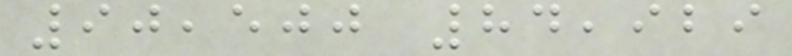90,500 84,929
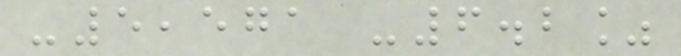-5,571 -6.2%
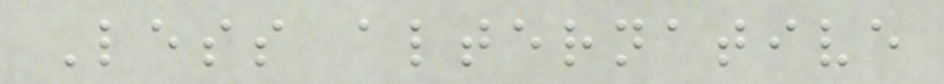Less alternative
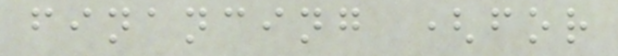financing (for
